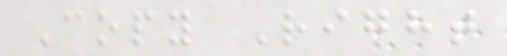Copy Right
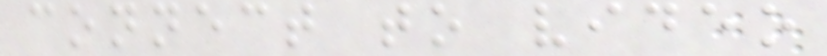connect to video
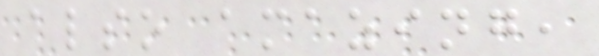also amazing,
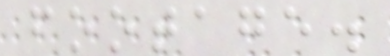footage.
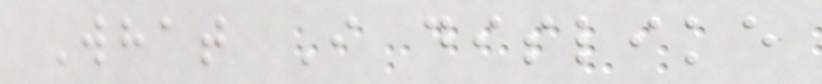What I dislike
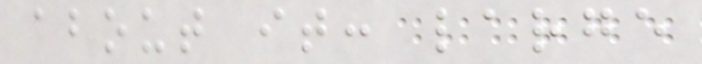about it: large
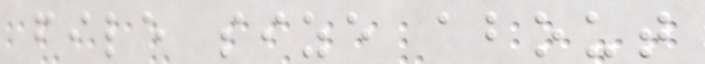file size about
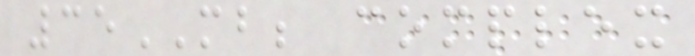35MB; complex
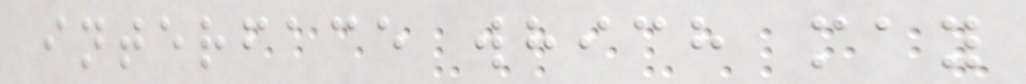interface which may
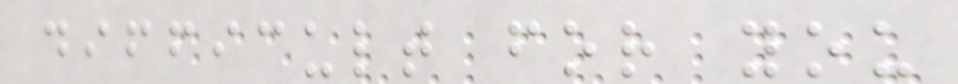difficult for you
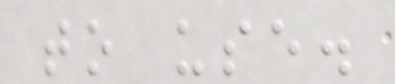to use.
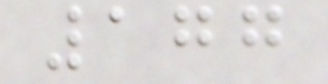177
